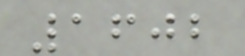1602
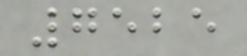7525
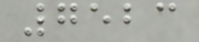7523
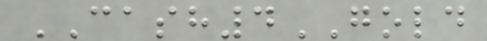CASH4GOLD
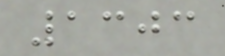1303
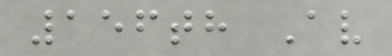156th Av
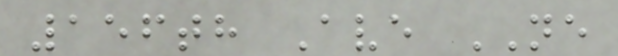156th Ave NE
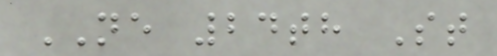NE 24th St
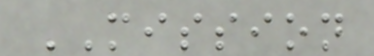MISSION
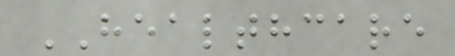HEALTHCARE
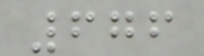676
